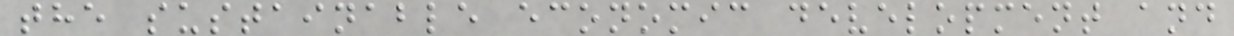the sustainable economic development and
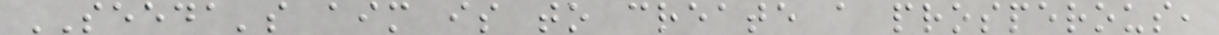SEEDA's aim is to create a prosperous,
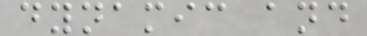dynamic and
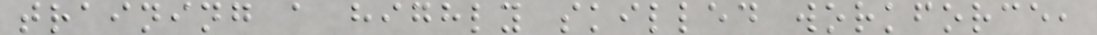training a highly skilled workforce,
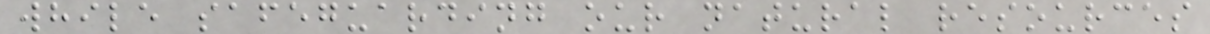while safeguarding our natural resources
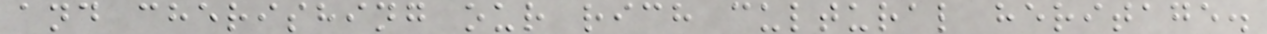and cherishing our rich cultural heritage.
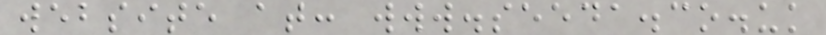website at: www.seeda.co.uk
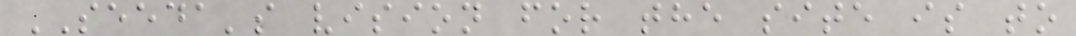SEEDA's vision for the site is to
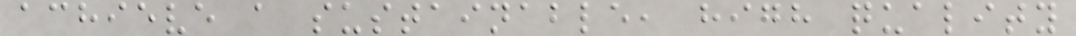achieve a sustainable, high quality
